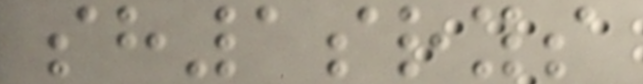sh1srys
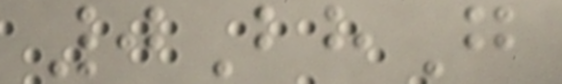0BhG
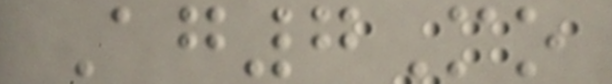Ag7Mo
